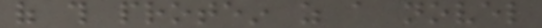of this protein as a novel
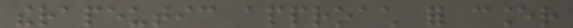therapeutic approach for cancer
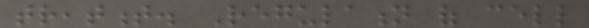treatment. Regulation of cell
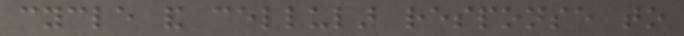cycle and cellular response to
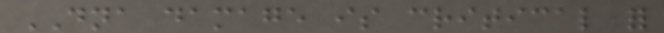DNA damage is critical for
